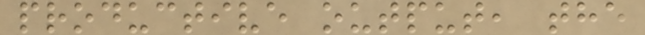productive output, the
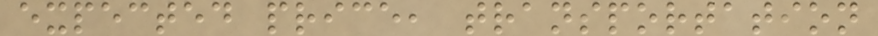expected price, transportation
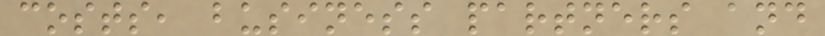costs, business partners and
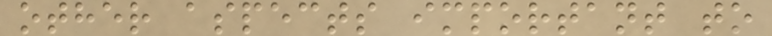other aspects important to
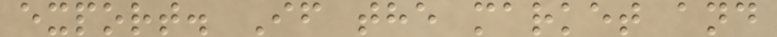export. If the market and
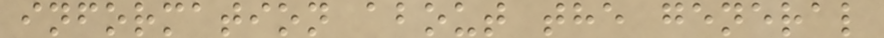information about the general
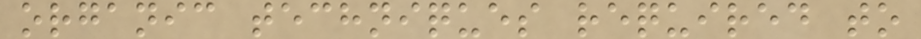organic techniques required to
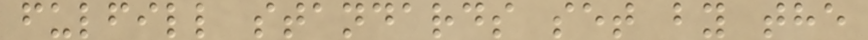fulfill standards set by the
